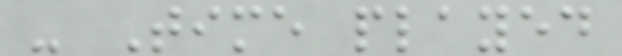- Time played
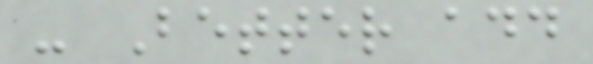- Better add
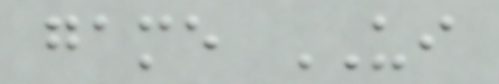game UI
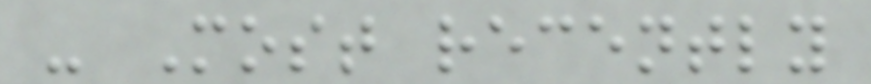- Most recently
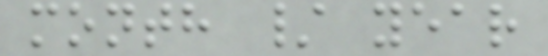month / year
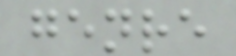genre
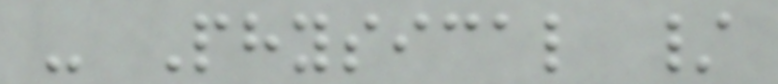- Physical /
